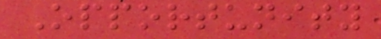Opportunity
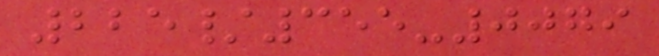225/355-0079
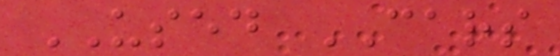USED CARS
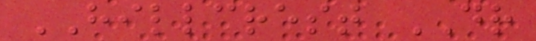HILLCREST DR
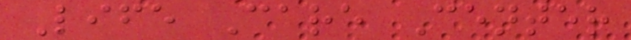Life Care Center
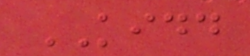KIDD
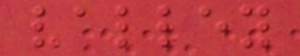valley
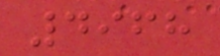4968
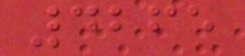4265
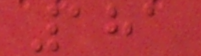181
